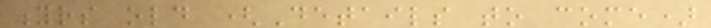yrs old (Details to come)
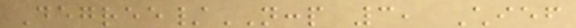Degree/NCCP 3, Chief
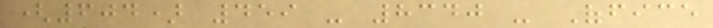(604) 459 - 8340 - Office
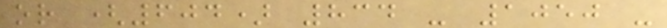or (604) 834 - 1050 -
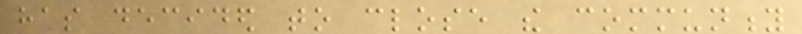has decided to close the community
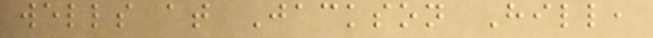wells at Jackson Hill,
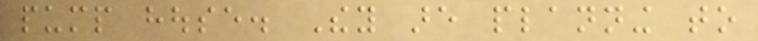pump house. They are planning to
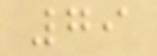79
